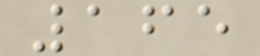165
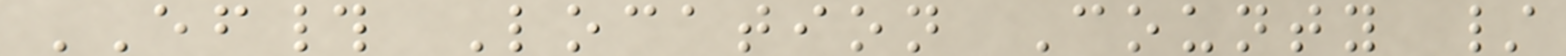EF# Location County /
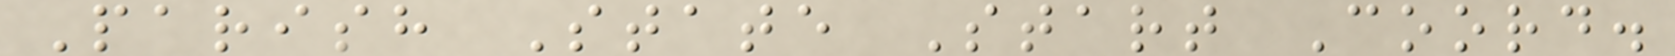Parish State Start Coord.
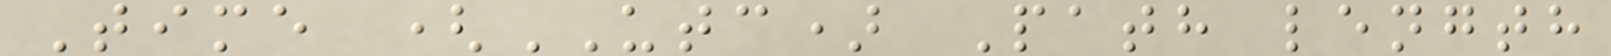Time (UTC) Path length
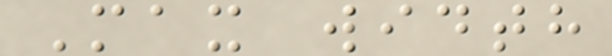Max width
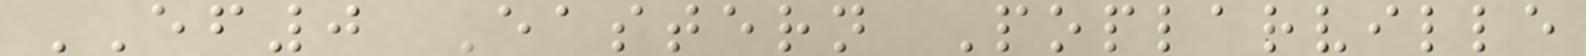EF0 Eastern Poplarville
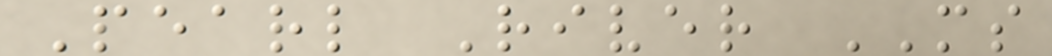Pearl River MS
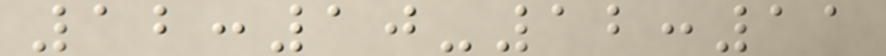12:10-12:11
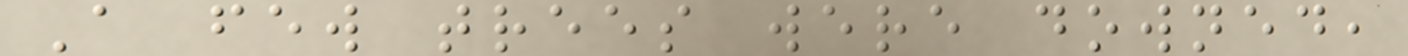A few trees were downed,
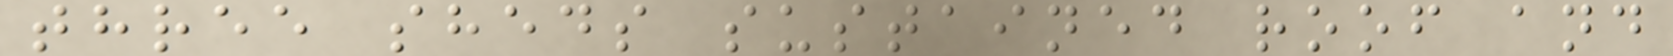three sheds sustained roof and
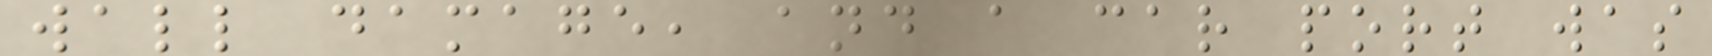wall damage, and a car port was
